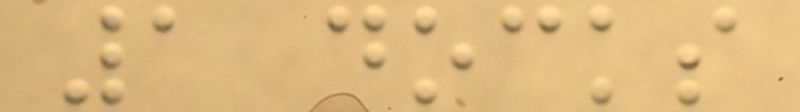1 docks
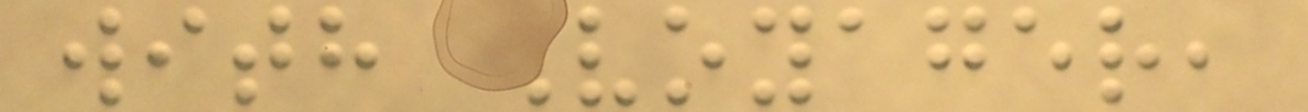with Voyager,
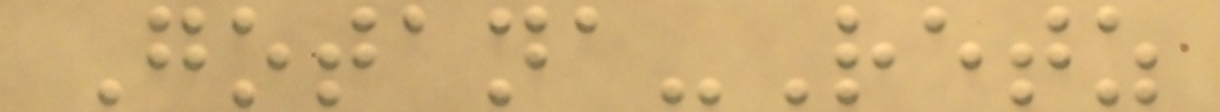Gotana-Retz
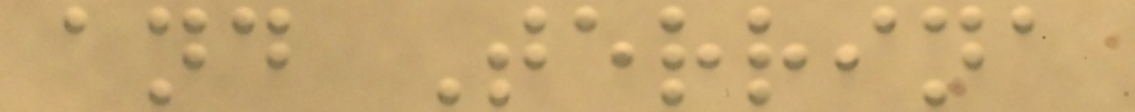and Terrina
